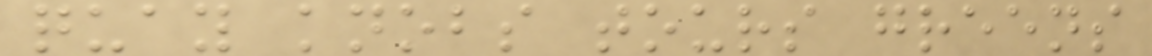quay knobs tours greens
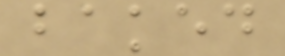baked
